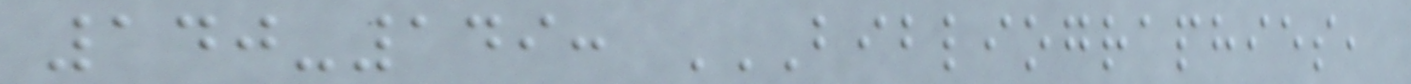140-149: BIBLIOGRAPHIES,
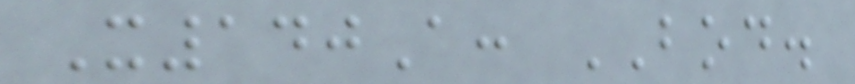X140A: BOD.
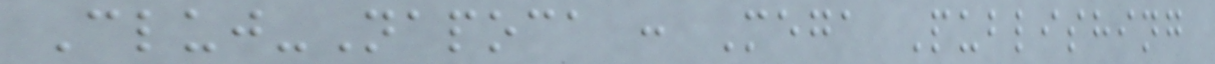Cluj-Napoca : Mega Publishing
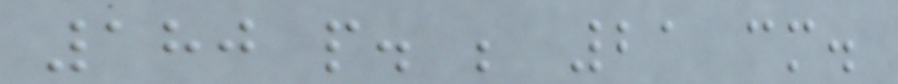180 p. ; 21 cm.
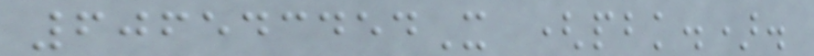606543454X (pbk.).
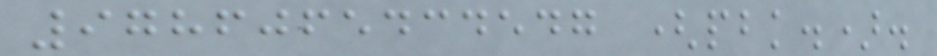9786065434547 (pbk.).
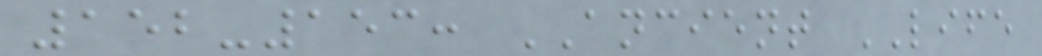152-153: ANCIENT LIFE
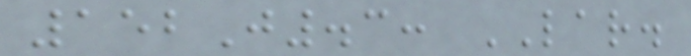152J.3: LAR.
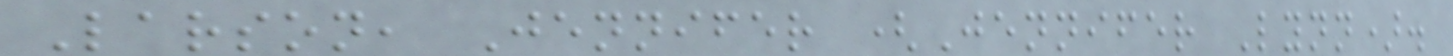Larson, Jennifer (Jennifer Lynn).
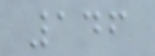146
